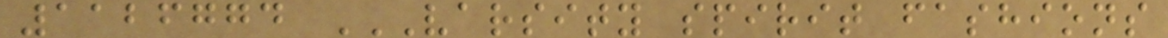1126774 VARSITY SPIRIT FASHIONS
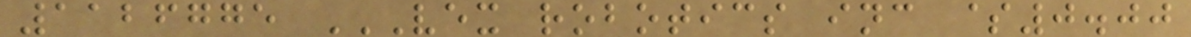1126775 VEX ROBOTICS INC $0.00
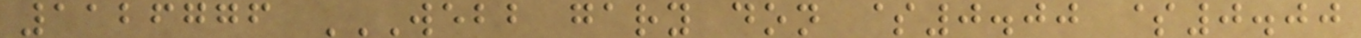1126776 WEBB GARY DON $0.00 $0.00
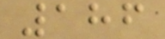186
